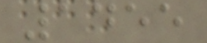1455
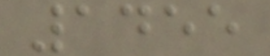1455
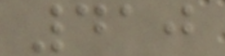410
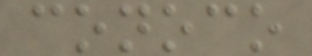conoco
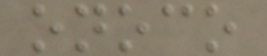onoco
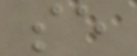se
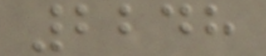2248
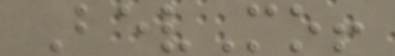BevMo!
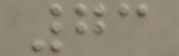73
